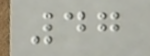47
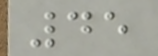45
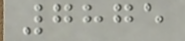7875
